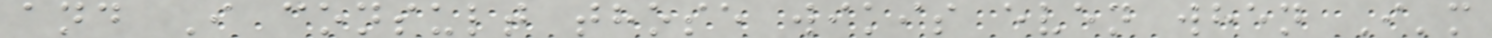and I consult those wikis even when I'm
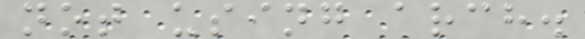not using arch.
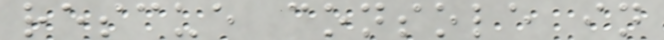rescue console in
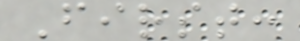First:
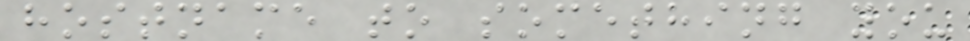hostname to something you
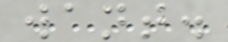want.
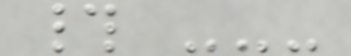# ---
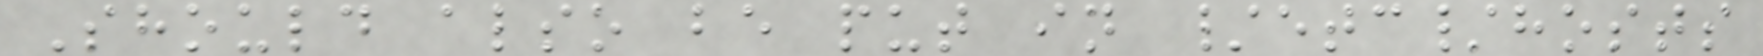Should also be put in /etc/hosts
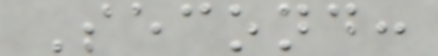Second:
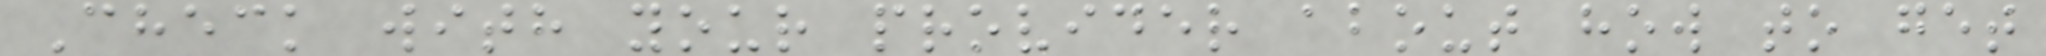Check with your provider about how to get
